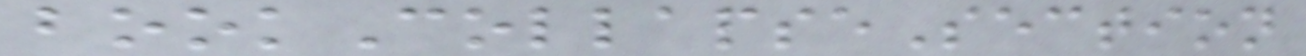bookCollapseSection
